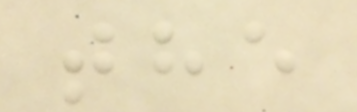the
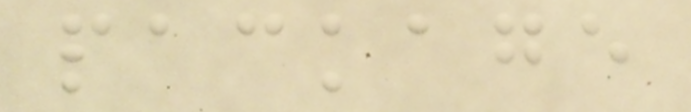package
